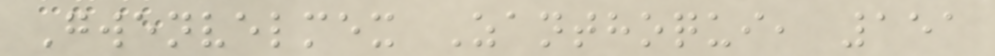Gwenvelmex Zanthoqui, 151
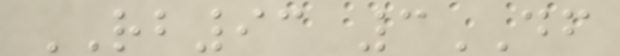RB93 3DF
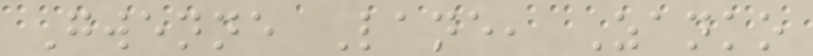Gwenne Lane, Zanko
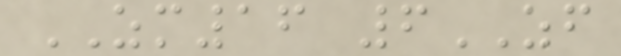ZM16 6ZF
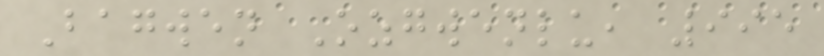Bagwen Ozgwenlu, 995
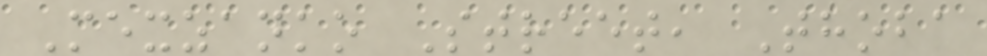Mexzanko Street, Thoba
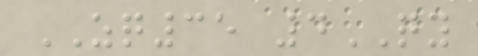ZQ35 4QY
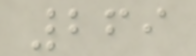269
